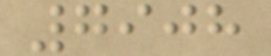7908
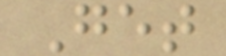Get
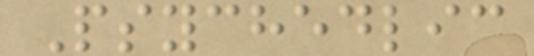Psychedlic
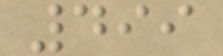499
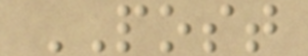POST
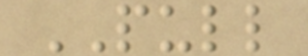PULL
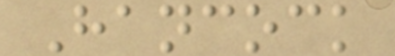Hancock
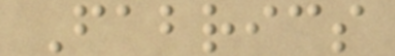Fabrics
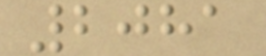2081
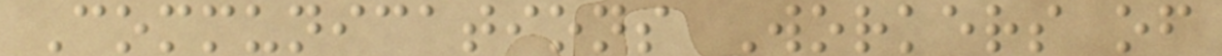Communications Workers of
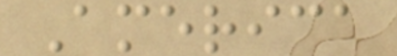America
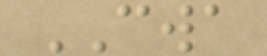CWA
